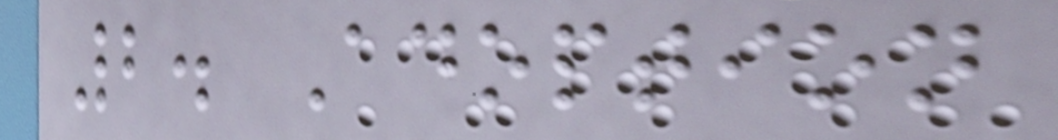2. Adoption
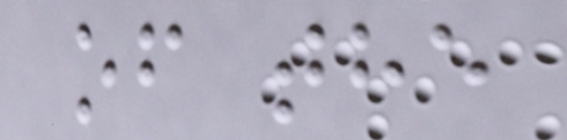of the
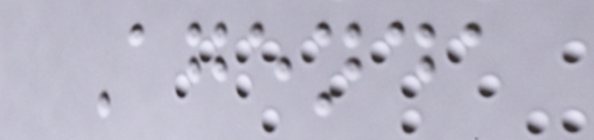Agenda
